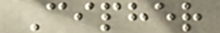Cipher
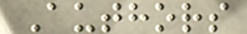Authors
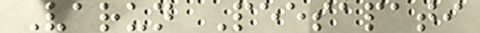Varun Peesapati
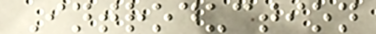Introduction
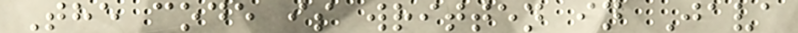The code is written in Java
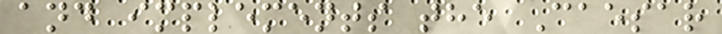and implements the Caesar
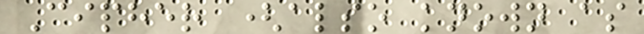Cipher (also known as
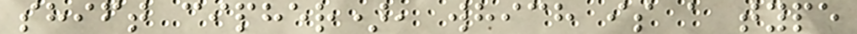shift cipher), which is a type
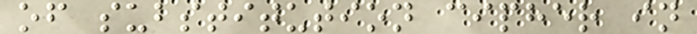of substitution cipher in
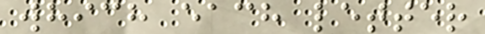which each letter
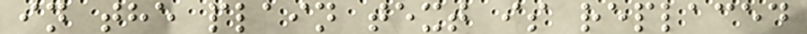in the plain text is replaced
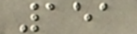151
